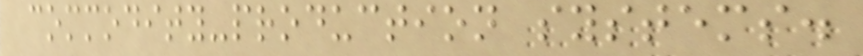commodity-production systems.
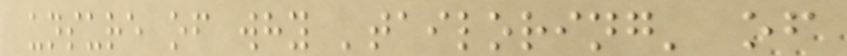unsure of why 'tailoring' of
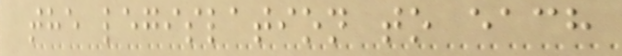the legislation to each
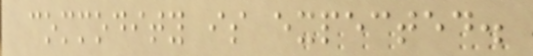commodity is expected.
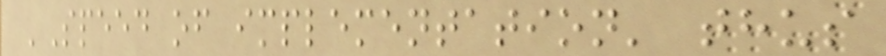'Speed of implementation' thus
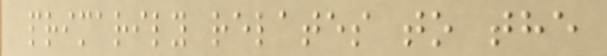primarily relates to the
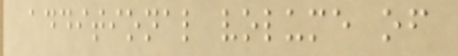additional volume of
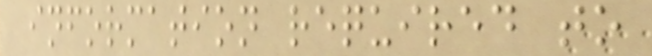information required to
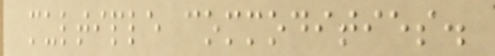multiple commodities.
